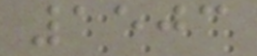1503
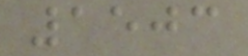1503
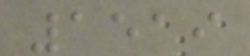1519
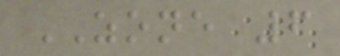ZONE 6
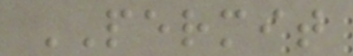PERMIT
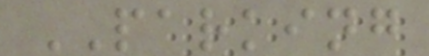PARKING
